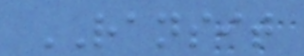RANSIT
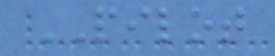PILOT
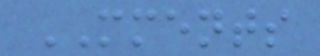MMENTS
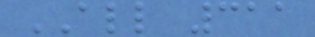ALL 311
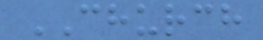CHURCH
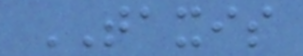TAXIS
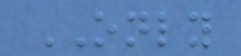ONLY
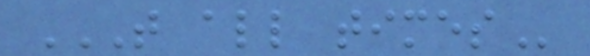T ALL TIMES
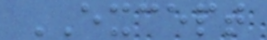EXCEPT
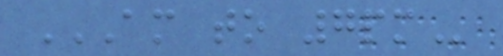AM TO 7PM
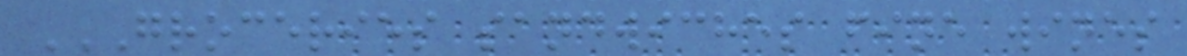GROCERIES SANDWICHES FINE WINES
